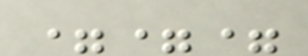===
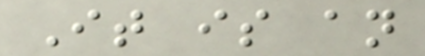It is an
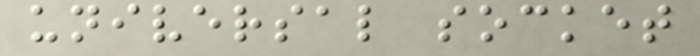universal socket
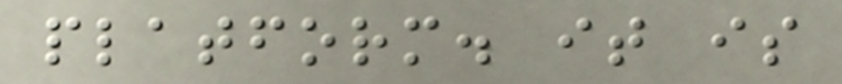platform. it is
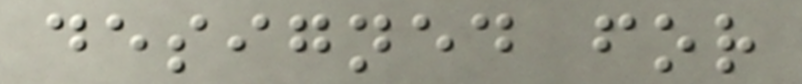designed for
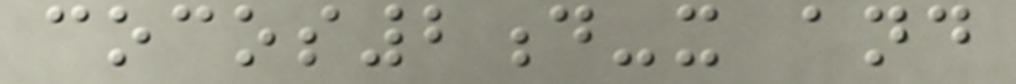cocos2d-x and
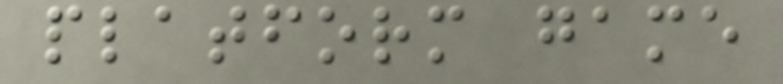platform game
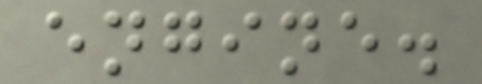engine.
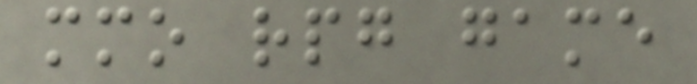mmo rpg game
